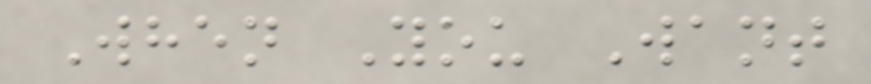When You Want
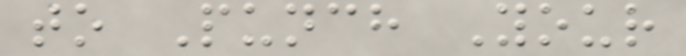to Punch Your
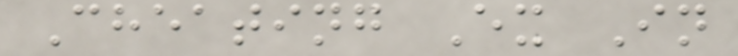Cheating Ex In
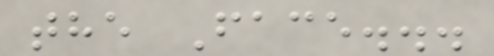the Face...
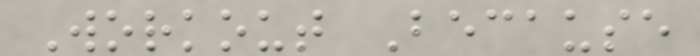Workout Because
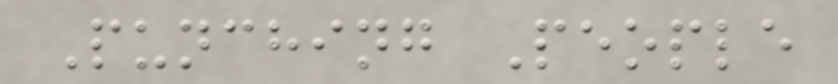Punching People
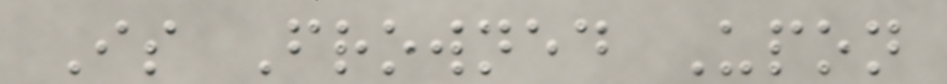Is Frowned Upon
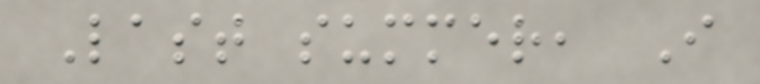Last summer, I
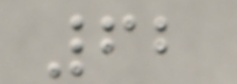62
